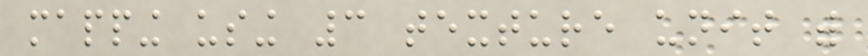mapping using 3 texture unit with
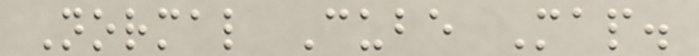Normal Cube Map.
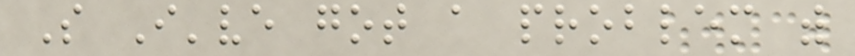So I've got a problem with
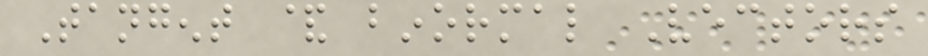Tangent & binormal Vectors
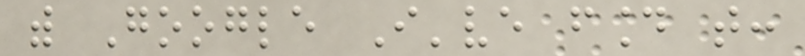with Google I've found that:
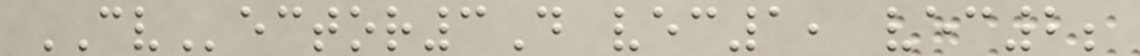CVector3D vec1, vec2;
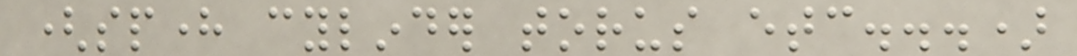(sphere cylinder torus etc...)
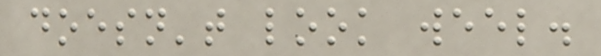doesn't look weel.
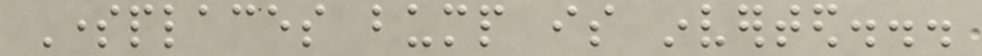Someplaces bump is inverted...
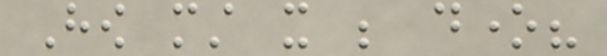How must it be done?
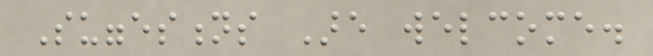Suggestions Are welcome.
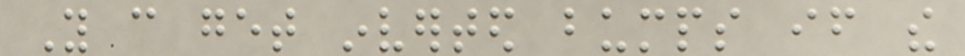You can get inverted bumps if the
